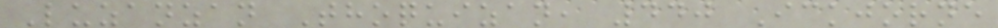Luzanzan Thoquizan, 440 Ickjorne
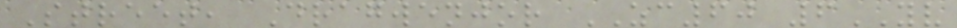Street, Dragwenjor ZC60 6YV
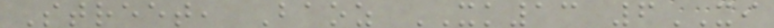Street, Baoz XK13 6XI
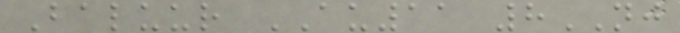Baluur AU11 8NJ
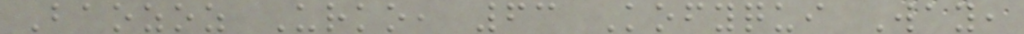Baozoz Urko, 63 Kofyqui Way,
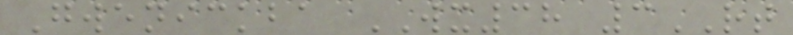Gwenickba WX38 3RT
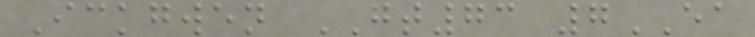Ickgwen GT73 7EA
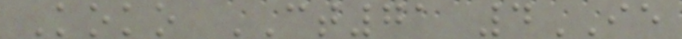Koko CT71 4IE
